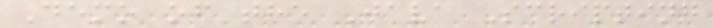Demo of the Java Scripting
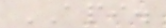API.
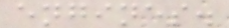engines.
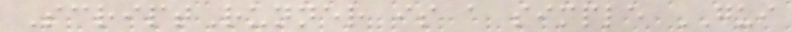ScriptRunner is a simple GUI
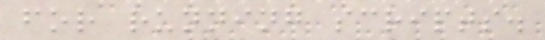for running scripts.
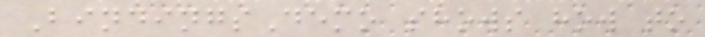BindingsDemo shows how to
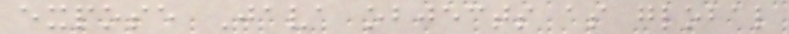expose Java objects as global
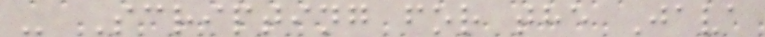- Scripting for the Java
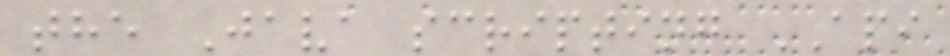the Java scripting API
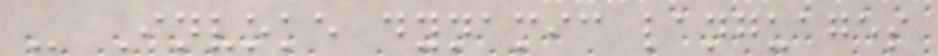- Invoke dynamic languages
